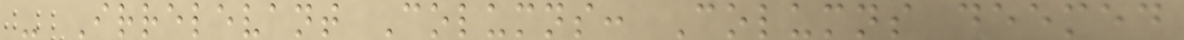- Irrelevant Columns: Columns deemed
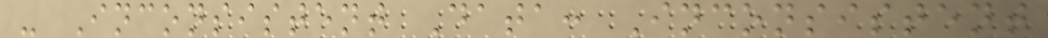- Inconsistent Data: Inconsistent
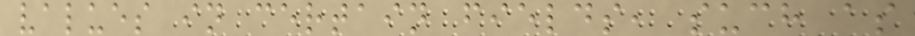values in certain fields, such as
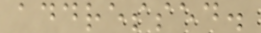addressed.
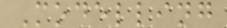Modelling
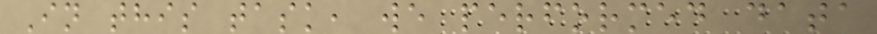In this task, we performed data
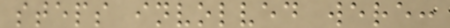steps involved were:
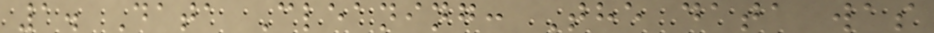1. Data Cleaning: The data was
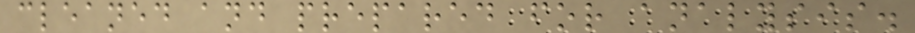cleaned and prepared for analysis.
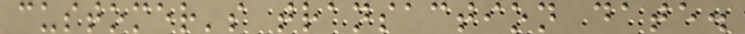customer's transaction date.
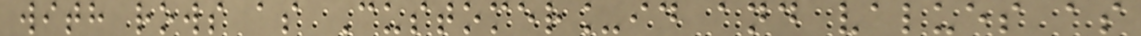with rows as Customer_id and values as
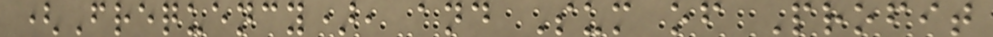(Frequency), and Sum of Profit
